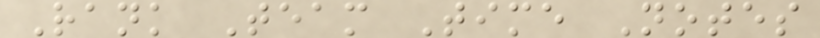Rank Team Time Notes
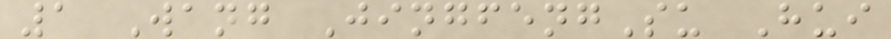1 Wang JingfengSu Hui
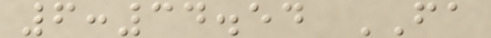6:34.54 FA
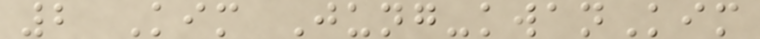2 Kim Jung-kwanKim
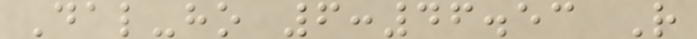Dal-ho 6:46.53 R
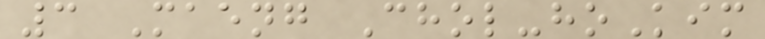3 Maeng Chol-hoKim
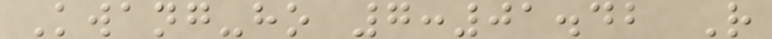Kwang-ho 7:01.42 R
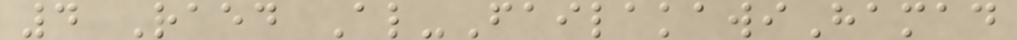4 Raed Al-FailakawiHamad
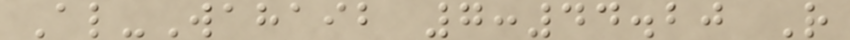Al-Wahaib 7:44.20 R
